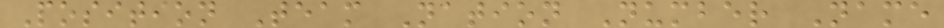Position Team Nation Number Name
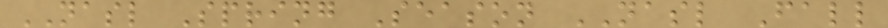NASL Spring Season NASL Fall
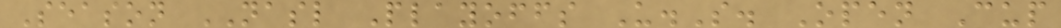Season NASL Playoffs U.S. Open Cup
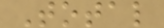Total
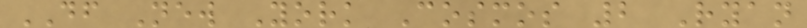DF New York Cosmos 2 Ryan
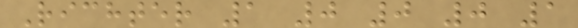Richter 1 0 0 0 1
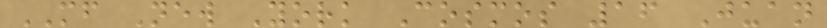MF New York Cosmos 16 Juan
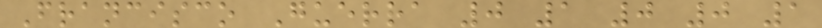Francisco Guerra 0 1 0 0 1
